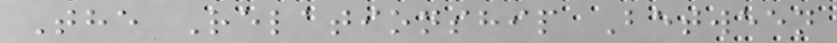The Relationship Between
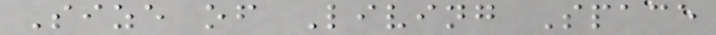Size of Living Space
